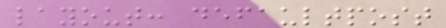layout: defaultpost
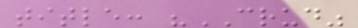title: "CRUD"
